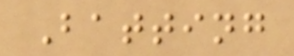Batting
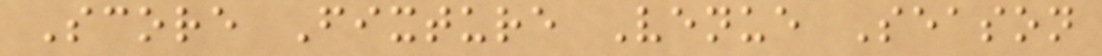Score Fixture Venue Season
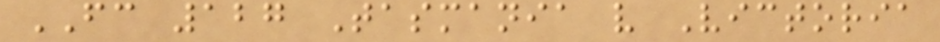FC 127 Tasmania v Victoria
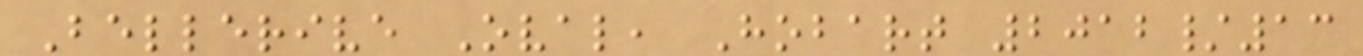Bellerive Oval, Hobart 2012/13
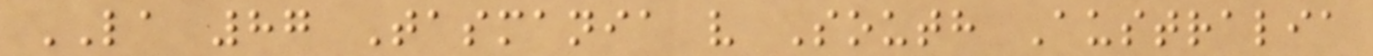LA 87 Tasmania v South Australia
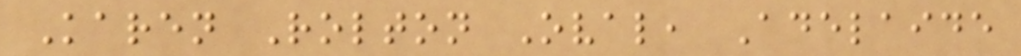Karen Rolton Oval, Adelaide
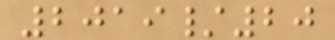2019/20
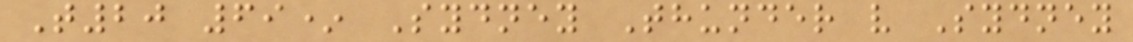T20 69* Sydney Thunder v Sydney
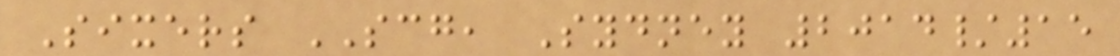Sixers SCG, Sydney 2014/15
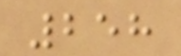258
